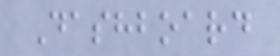Dashboard
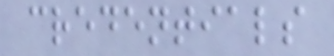credentials
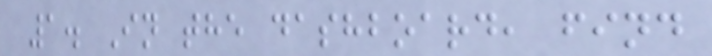1. In the dashboard, find
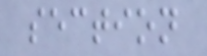section
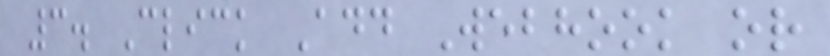3. Click Add Webhook or
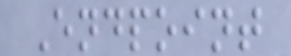Endpoint
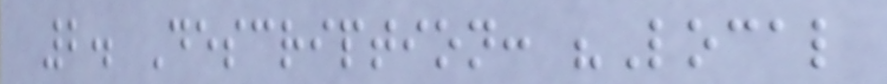2. Description: "Local
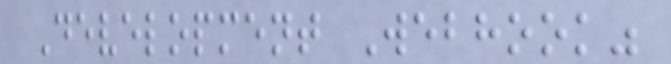Development Webhook"
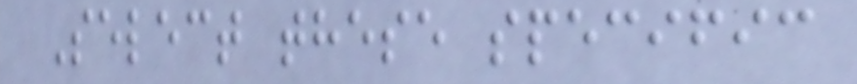Select these specific
